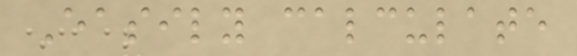Easily calculate
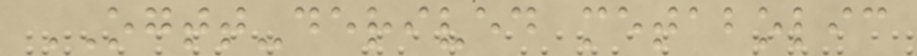OGTT-derived metabolic
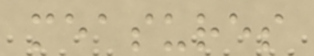measures
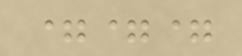===
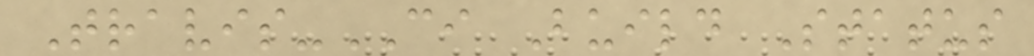Travis-CI Build Status
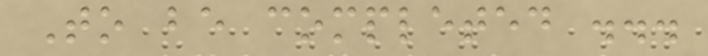To be completed ...
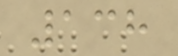138
